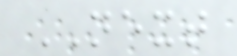NEXT
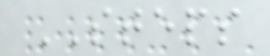STEPS
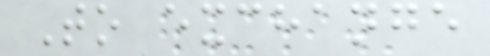To exchange
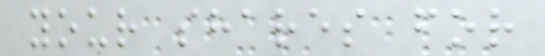your shares for
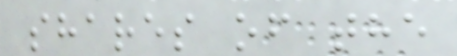shares of the
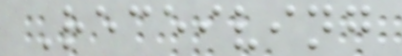Receiving
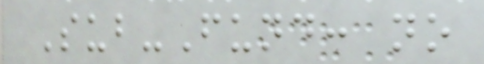Sub-Fund: no
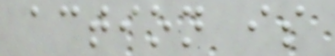action is
